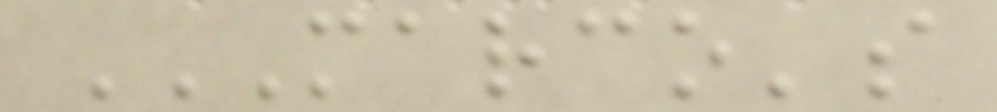MARCO'S
